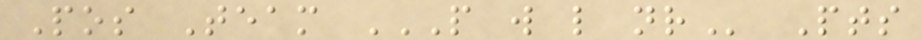Pos Team P W L NR Pts
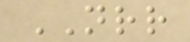NRR
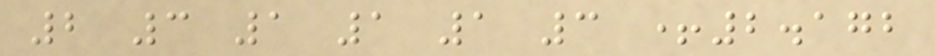2 3 1 1 1 3 +2.172
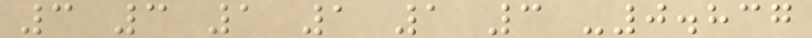3 3 1 1 1 3 -0.837
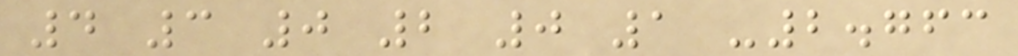4 3 0 2 0 1 -2.763
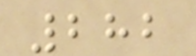282
